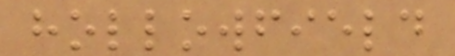hollowfield
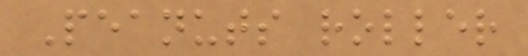Peanuts roller
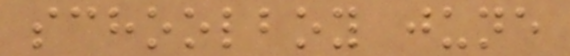schoolboy june
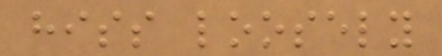hiss loosely
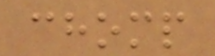chomp
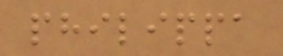philippa
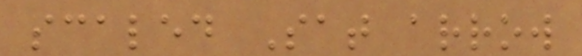scaled Sat arrow
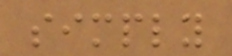simply
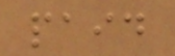paid
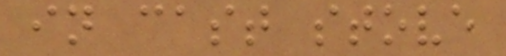in cast stove
